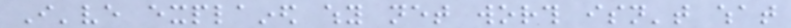I've explained why net worth isn't what
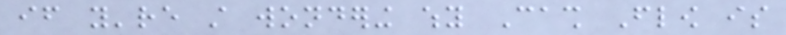if you're still wondering why Cash Flow is
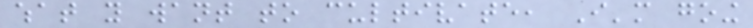what you want to cultivate, I'm going
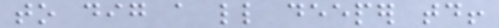to dig a little deeper today!
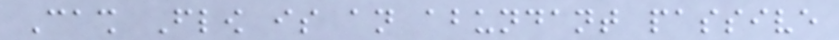Cash Flow is an abundant passive
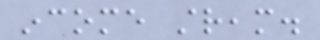income stream.
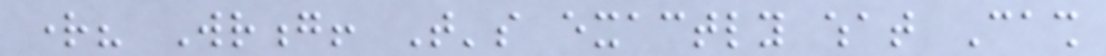right? Wrong! That's exactly what Cash
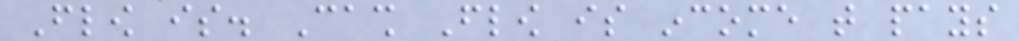Flow is. Cash Flow is income that pays
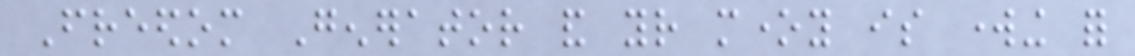Freedom Generator and your money is working for
